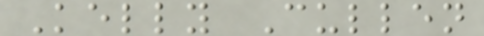Kelly Cullen
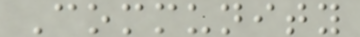Community
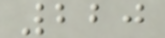220
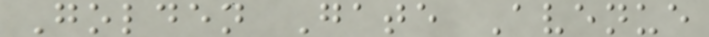Golden Gate Avenue
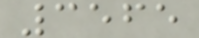3565
